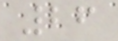26
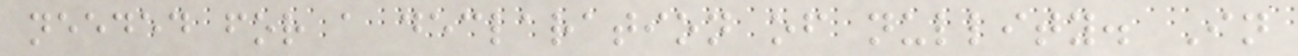needed for a declaration of nullity. In
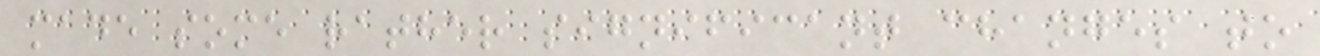made some rather significant changes to
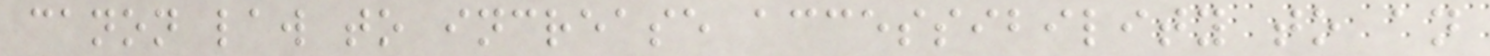canon law to increase accessibility to an
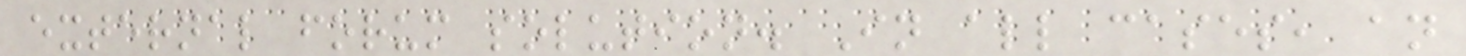external forum solution. In all cases, an
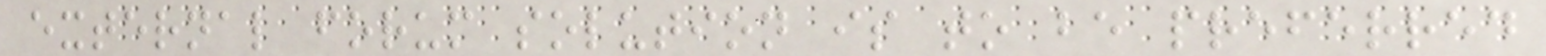external forum solution is to be preferred
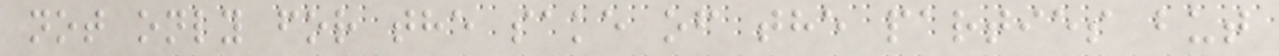not only for the sake of the parties but
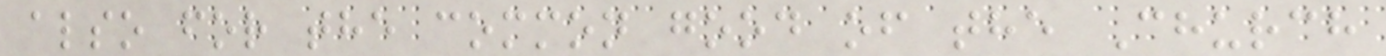also for the common good of the Church
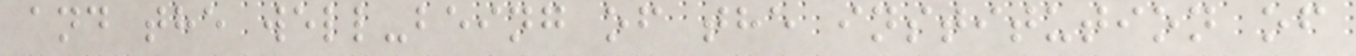and the well-being of the institution of
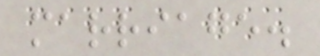marriage.
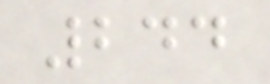244
